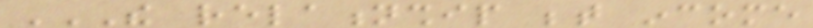THE RELATIONSHIP BETWEEN INCOME
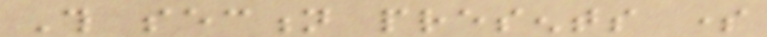This section presents some
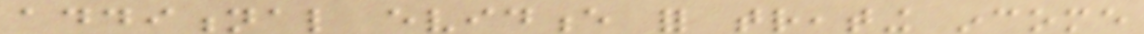additional evidence for treating income
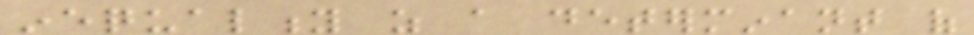inequality as a determinant of
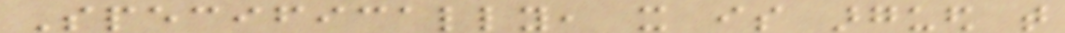Specifically, it is argued that
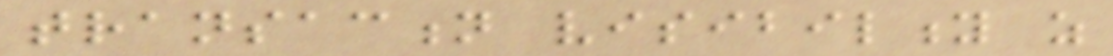transaction visibility as
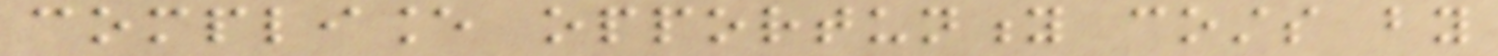compliance opportunity costs by
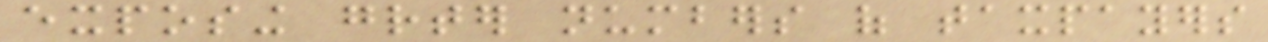exposing greater numbers of taxpayers
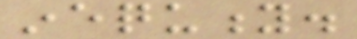inequity.
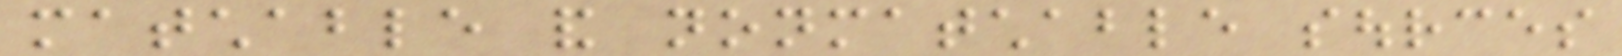matchable and nonmatchable sources
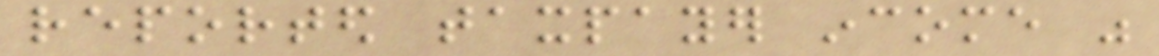reported taxpayer income was
